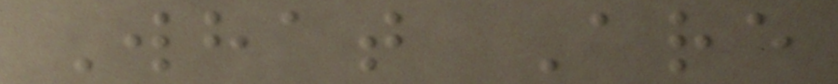What Are
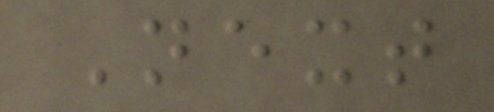Next
